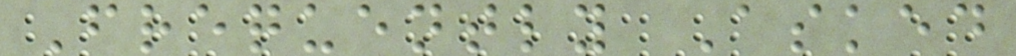Frequently Asked
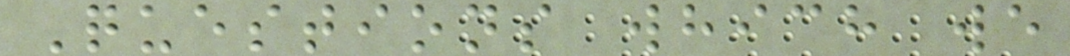Questions which we
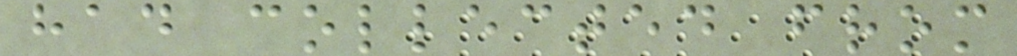had collected from
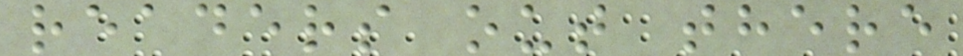readers out there
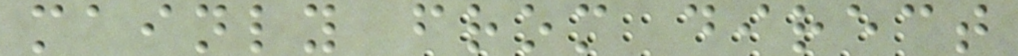mainly from direct
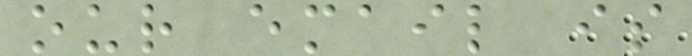our email is
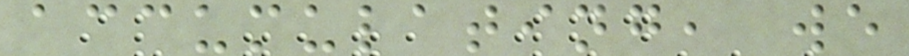accumulating, we
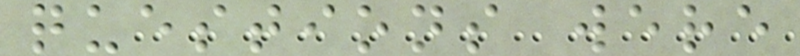questions were
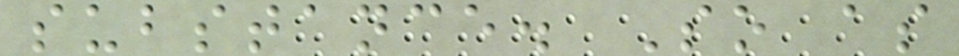substance. So as
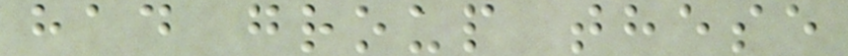had group these
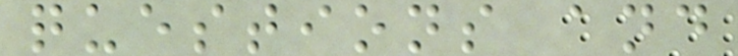questions and
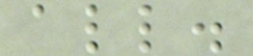all.
